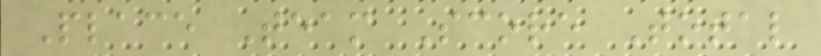Place Team Score Total
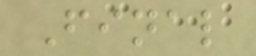Final
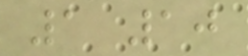1 10
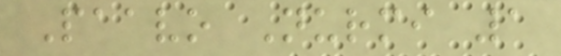Paavo Nurmi 1
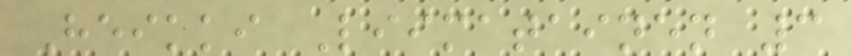Heikki Liimatainen 3
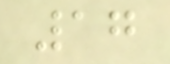17
